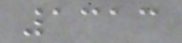1313
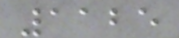1125
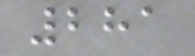281
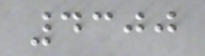4300
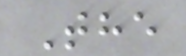The
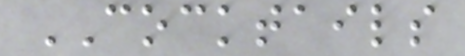COCKTAILS
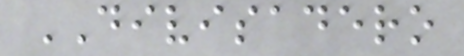DIVISADERO
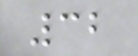32
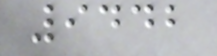9442
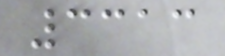3313
